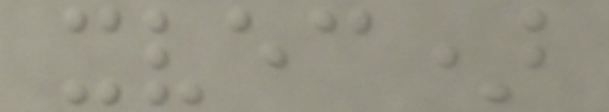xvec)
